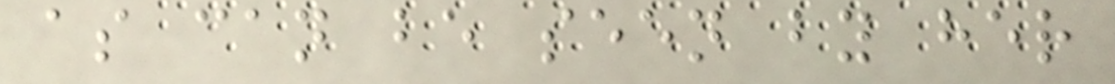as can be seen by her
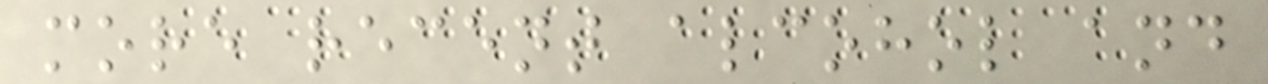more recent alcohol and
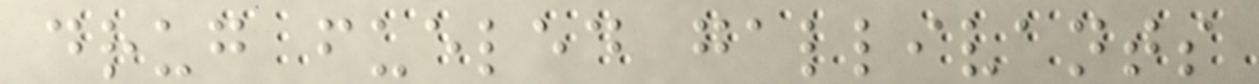drug fueled gallivants
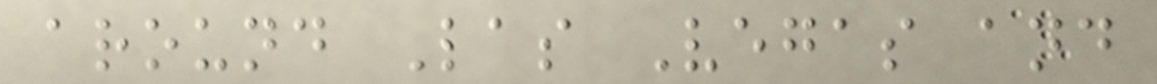around Las Vegas and
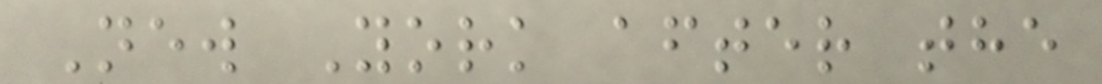New York after the
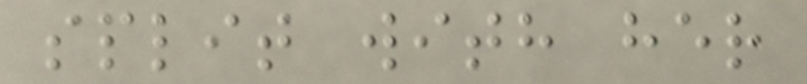split with her
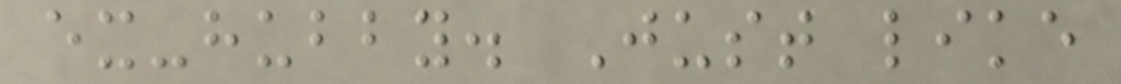ex-hubby. Just like
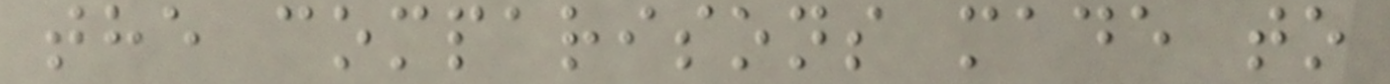the comparisons made to
